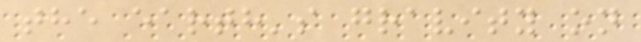the earth's gravity on
